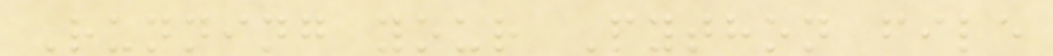Running your Python file
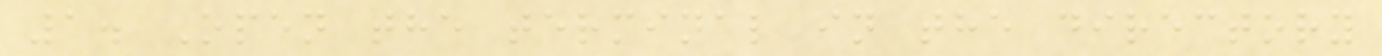1. Open the terminal in the directory
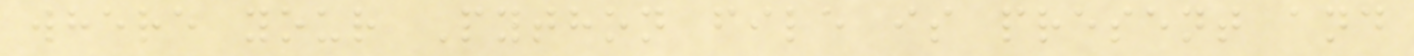where your Python file is present and
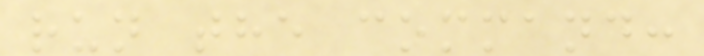run the command:
